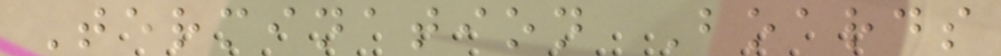Termination Boards
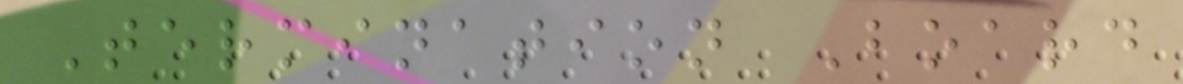Termination Board
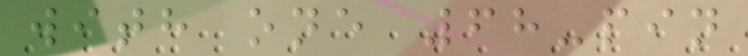with one 68-pin
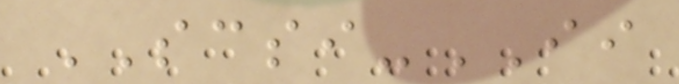SCSI-II
